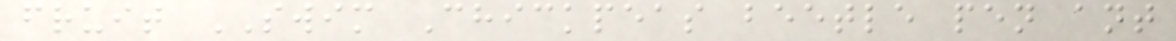fruit SWIM Chickpeas beetle pen ant
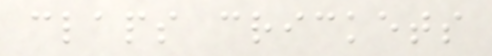claps crickets
